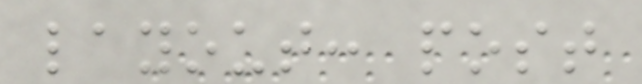layout: post
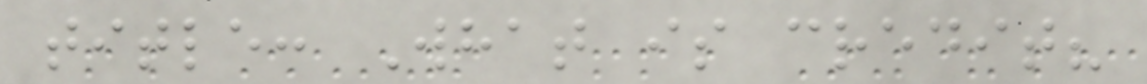title: What is credit?
